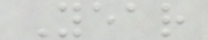Year
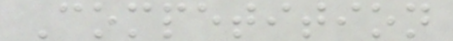Competition
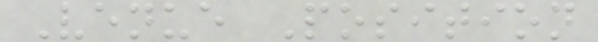Venue Position
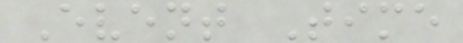Event Time
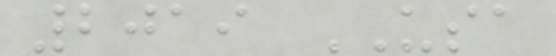2019 USA
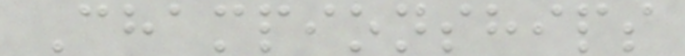Championships
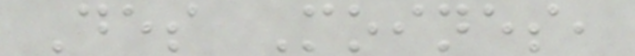Des Moines,
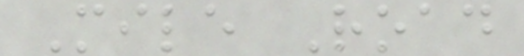Mile Road
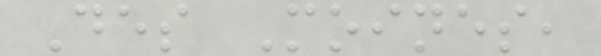Des Moines,
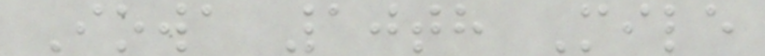Iowa 10th Mile
